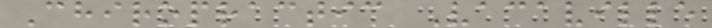Chiropractic Vacaville
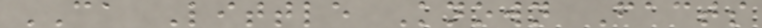CA Little Known Facts
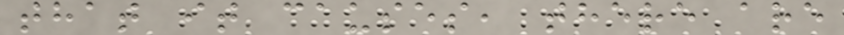that it causes, there are
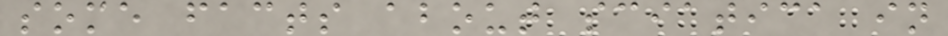some facts about sciatica in
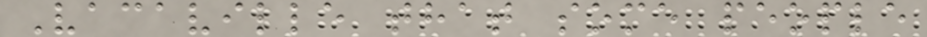Vacaville that some people
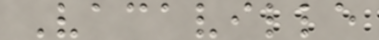Vacaville
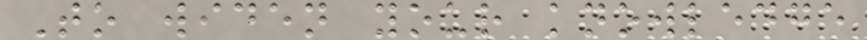To widen your knowledge
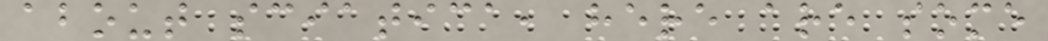about sciatica, here are some
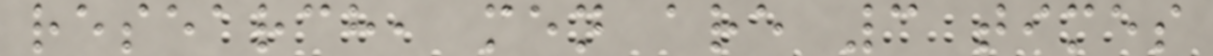research, men are 3 times
